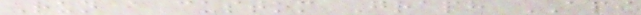Run a custom Graph API
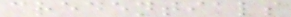credentials
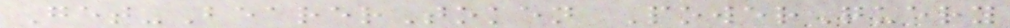Get-BearerToken PowerQuery
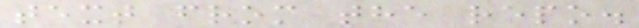text from the repo.
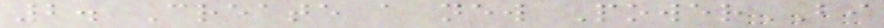2. Create a new PowerBI
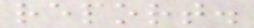report.
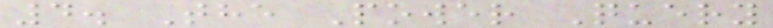4. The Power Query
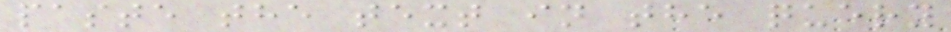paste the text in the query
